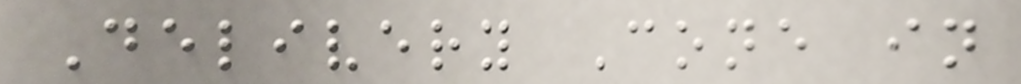Delivery Cone in
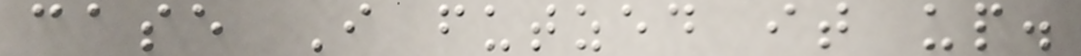case I futzed it up.
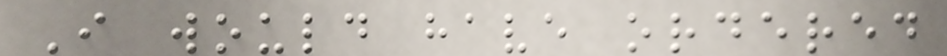I would have ordered
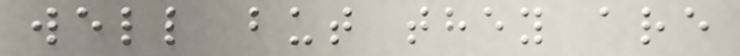well but they are
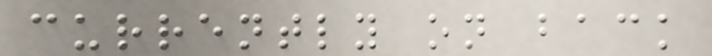currently on back
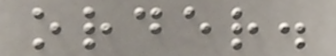order.
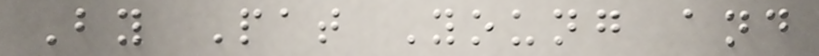By Pat Young and
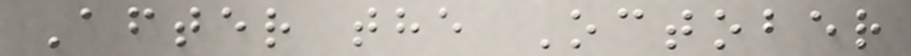After the October
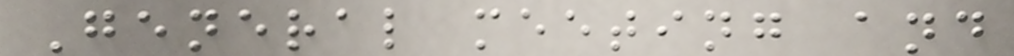General meeting and
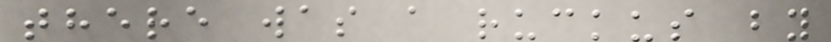there was a ruckus by
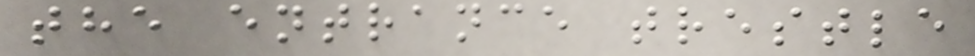the entrance trestle
